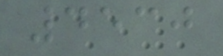4530
